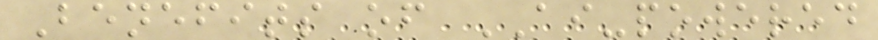Benefits of AI-powered
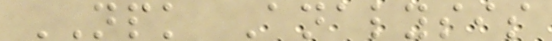NPK Analysis
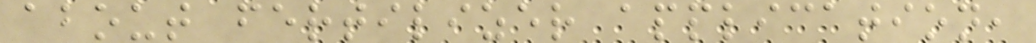about fertilizer application,
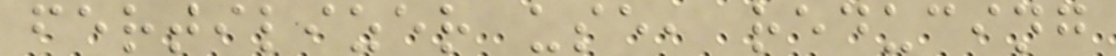fertilizer use, reducing
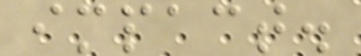impact.
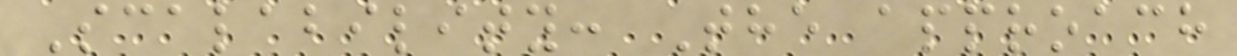Scalability: The approach
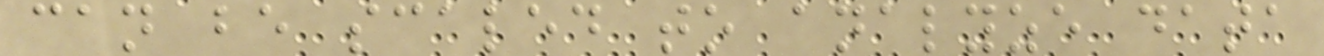can be scaled to analyze data
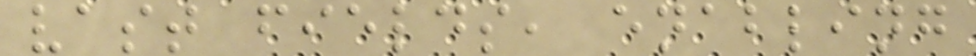vast fields, enabling
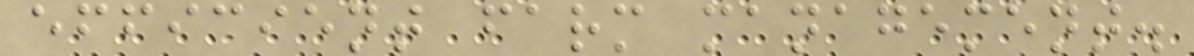efficient farm management.
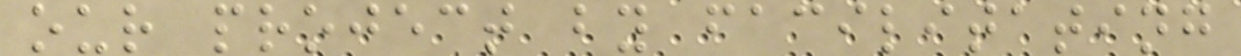our project by facilitating
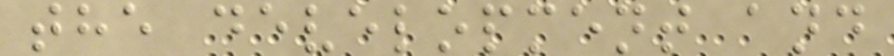the development and
